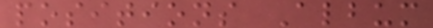positions Album
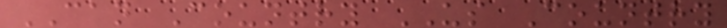CAN Country US Country
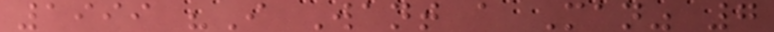1999 "I Want a Man" 7
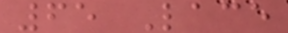65 Lace
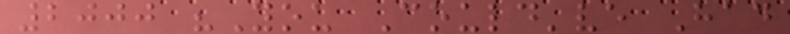2000 "You Could've Had
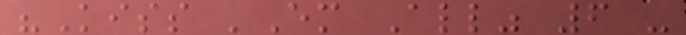"Kiss 'Em All" 6 -
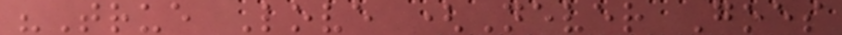"True Love (Never Goes
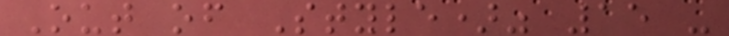Out of Style)" 15 -
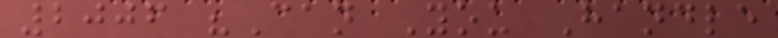2006 "Can You Handle
